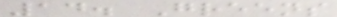14. Greens
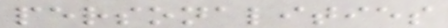personalities
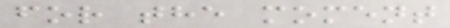for the moment
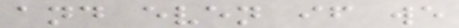and even if we
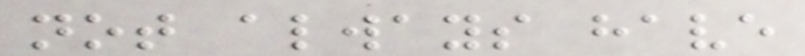not always have
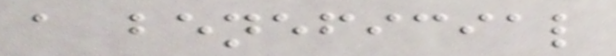a beneficial
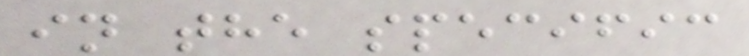in the specific
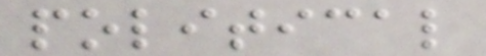political
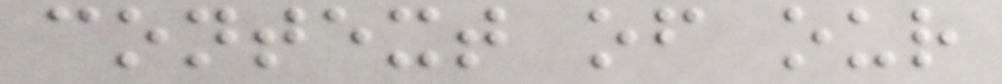context of our
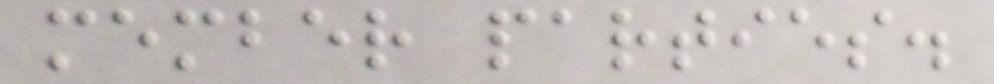member parties.
